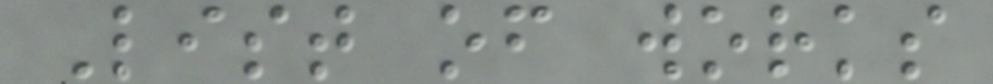List of works
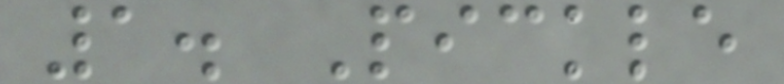1. Pickle
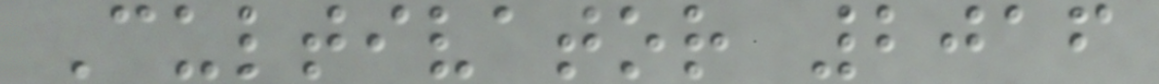Cultivator 2016
